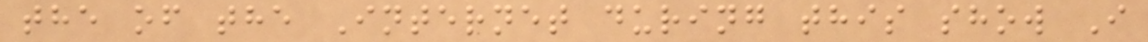the of the Internet during this show I
